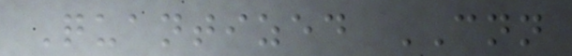Quantized CNN
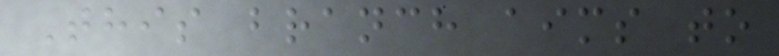This branch aims to
